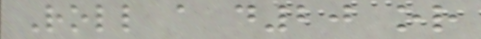Roll a d20 or
